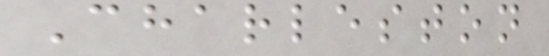Charleston
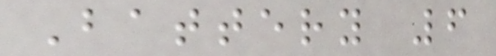Battery 6
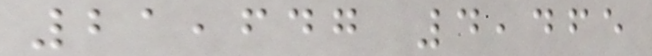21,647 4,465
